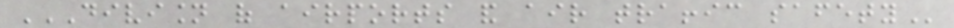DIVISION OF AIRPORTS AND AIR TRAFFIC SAFETY
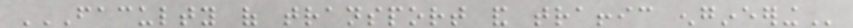FACULTY OF TRANSPORT AND TRAFFIC ENGINEERING
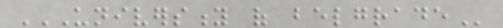UNIVERSITY OF BELGRADE
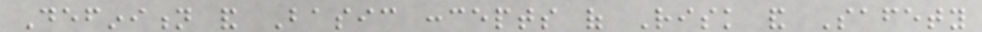Definition and Basic concepts of Risk and Safety
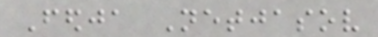Fedja Netjasov
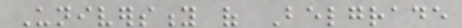University of Belgrade
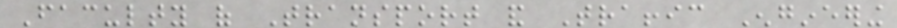Faculty of Transport and Traffic Engineering
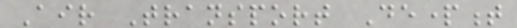Air Transport Department
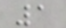1
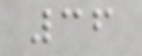36
